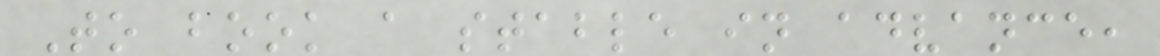To book a stable in advance,
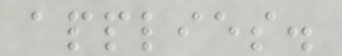applies.
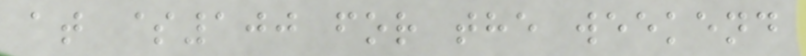at $100 for the weekend
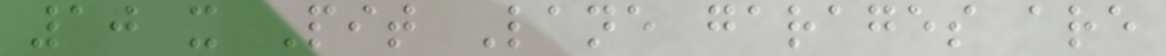10 x Pit Lane garages are
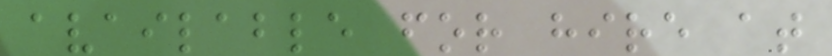available for hire at
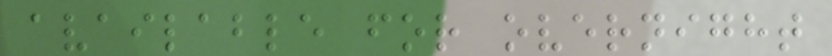available for overnight
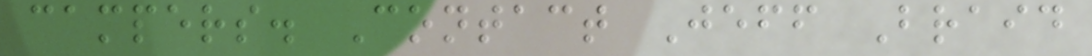campers. Contact Jeff Braid
